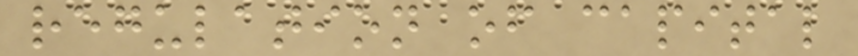regulation of capital
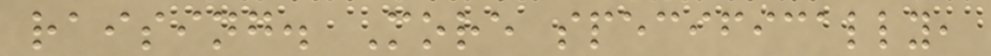raising. More specifically,
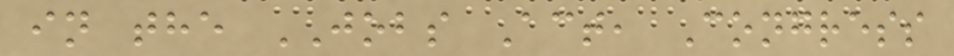in the JOBS Act, Congress
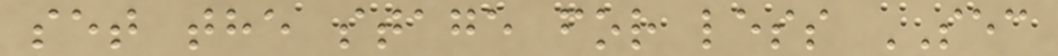set the stage for less SEC
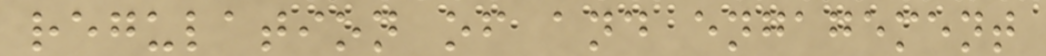regulation of and engagement
